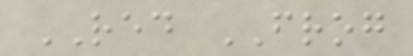RED FROG
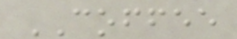COFFEE
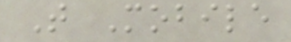T Mobile
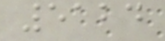5124
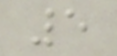5
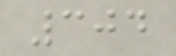304
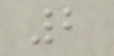2
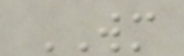WM
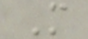M
